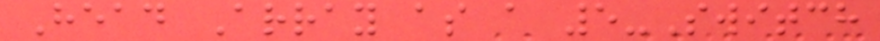Head Array as a 5-Switch
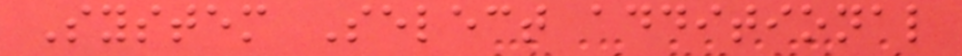System Select additional
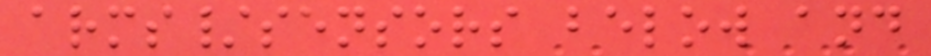arms/sensors below and
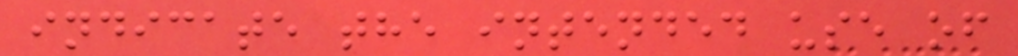indicate the intended use of
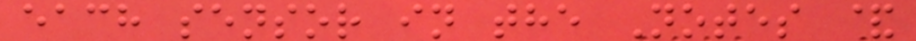each sensor in the Notes &
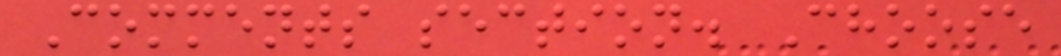Comments section. Choose
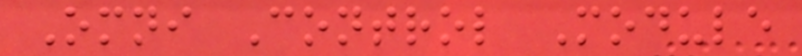Omni Control Module
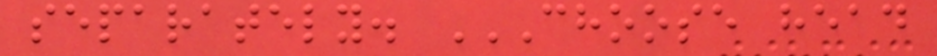separately. CHOOSE HEAD
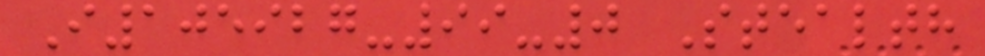I105927-99-0 Stealth
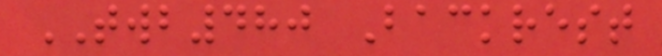TWB480 Backrest
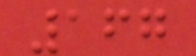167
